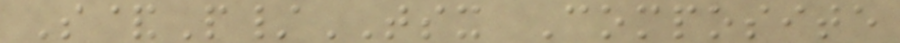S&P/TSX Composite
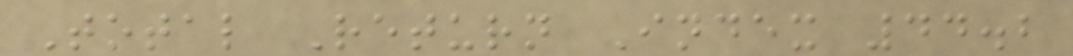Total Return Index 44.2
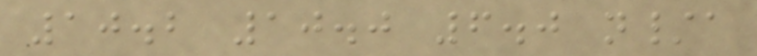10.2 10.0 6.0 n/a
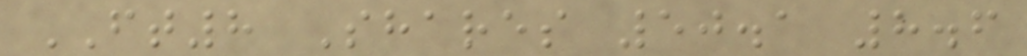FT8 Shares 50.1 8.6
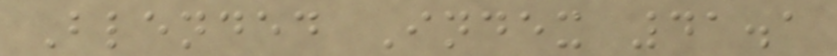Blended Index 41.1
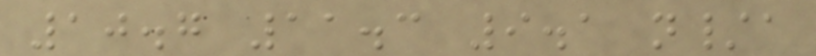10.7 11.3 9.1 n/a
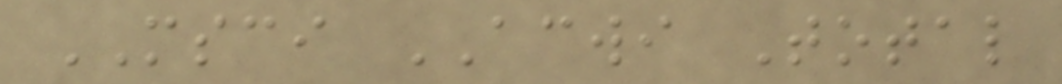MSCI ACWI Total
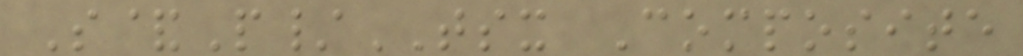S&P/TSX Composite
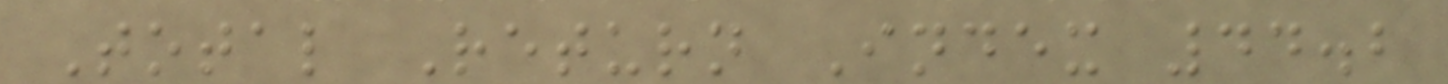Total Return Index 44.2
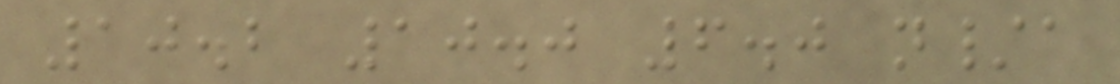10.2 10.0 6.0 n/a
